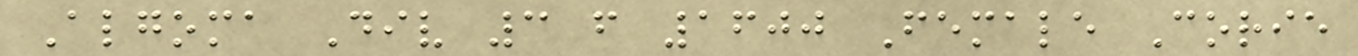Algoma Div 3 f 1600 Female Corie
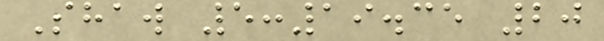Shaw 5:19.35 20
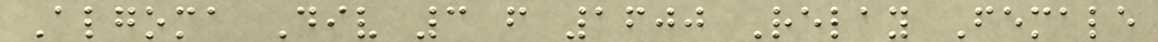Algoma Div 3 f 1600 Relay Female
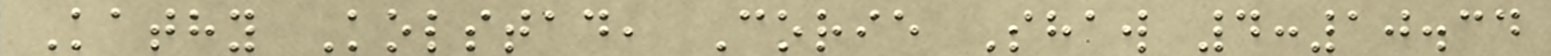Kathy Kolstad, Corie Shaw 4:10.34
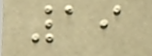19
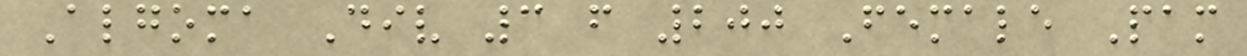Algoma Div 3 f 200 Female Pam
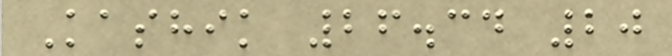Kashik 26.34 20
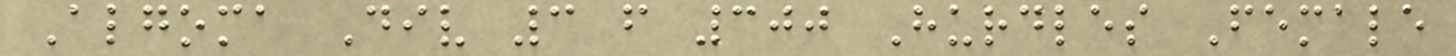Algoma Div 3 f 300 Hurdles Female
